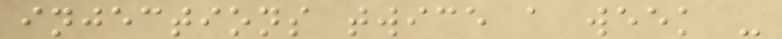injections twice a week -
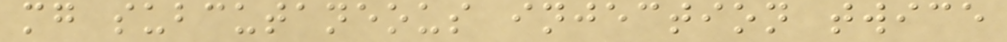mg subcutaneous injection twice
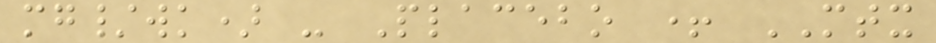mg/wk) - Placebo + MTX
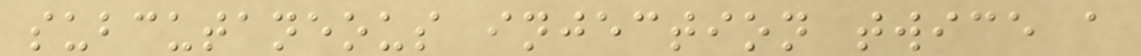subcutaneous injection twice a
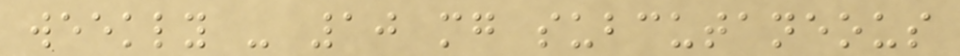weekly - 10 mg subcutaneous
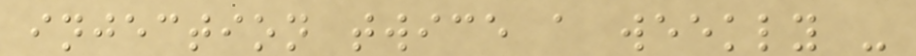injection twice a weekly -
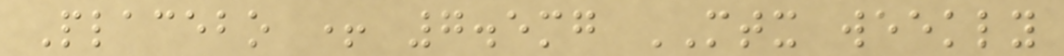Placebo + 7.5mg MTX weekly
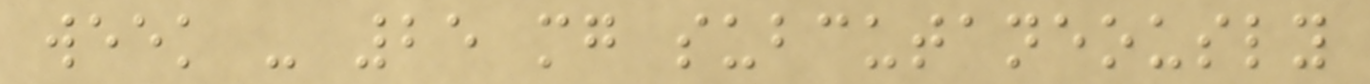week - 25 mg subcutaneously
